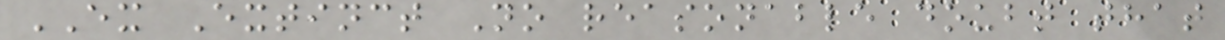EX Extinct No reasonable doubt that
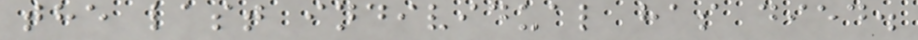the last individual has died.
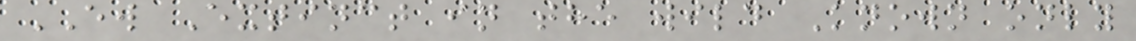EW Extinct in the wild Known only
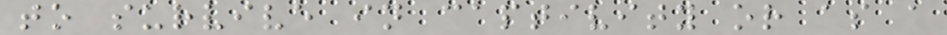to survive in captivity or as a
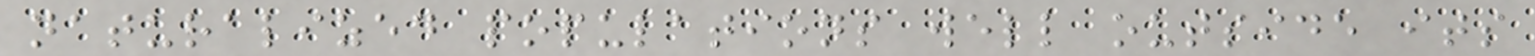naturalized populations well outside its
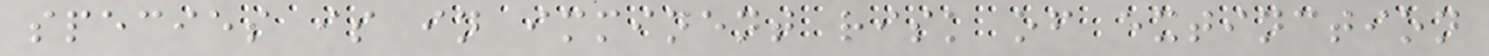species is in imminent risk of extinction
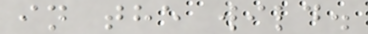in the wild.
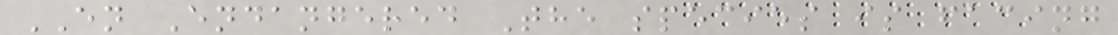EN Endangered The species is facing
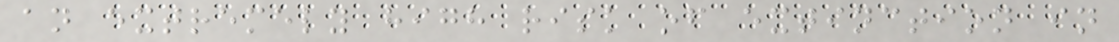an extremely high risk of extinction in
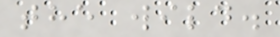the wild.
